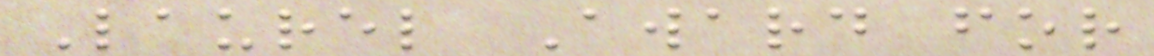Laurel Award for
